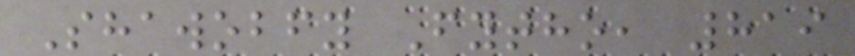Shawobfy Fytho, 819
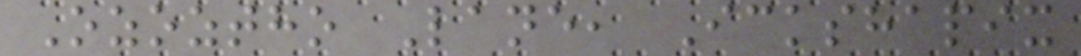Ozoztho Lane, Ickshapix
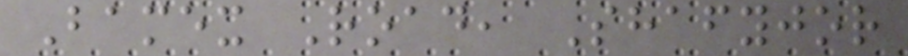Bamex Road, Shafyjor
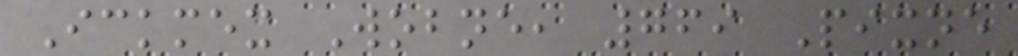Ickmex Wobne, 769 Pixne
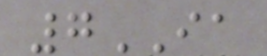7IA
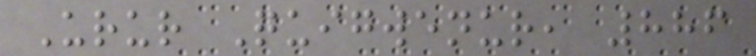Urur Quigwenur, 886
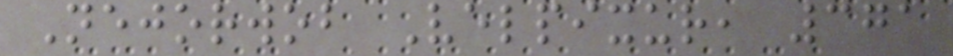Nejorwob Velpixur, 371
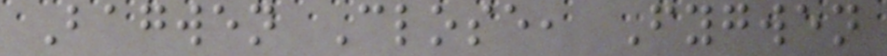Bagwen Close, Fygwen
